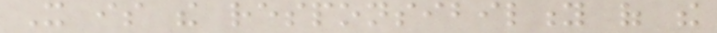It is the responsibility of the
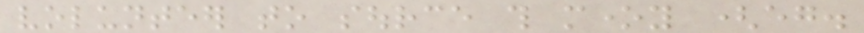volunteer to source this money (eg.
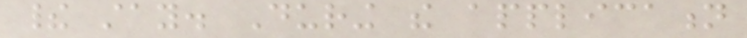their stay. During the application
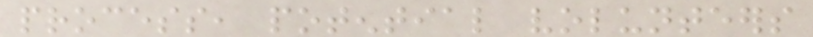process, potential volunteers
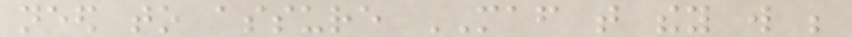need to assure MAF that they will be
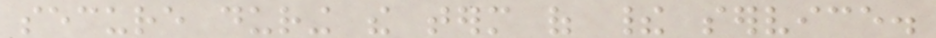secure during the term of their service.
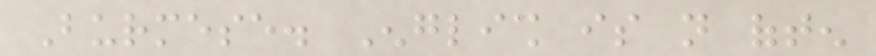Burmese. English is not often
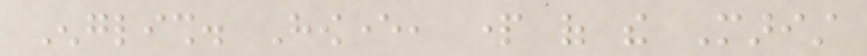English. However, part of the Marist
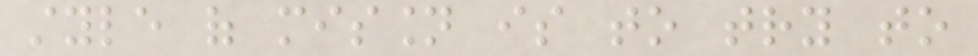style of mission is to try to
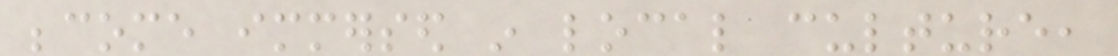become immersed in local culture,
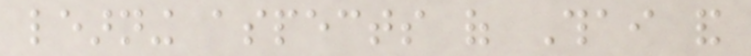learning aspects of Thai and
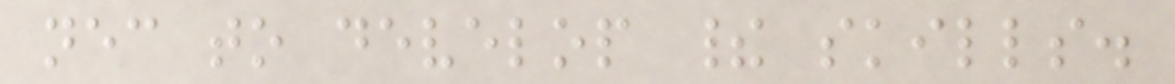necessary to develop their skills.
